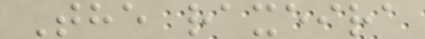The raxeira
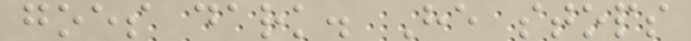goes dark. He stops
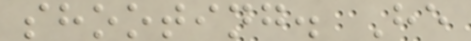shooting. He
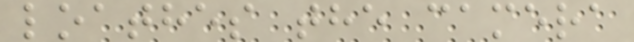loathes the camera
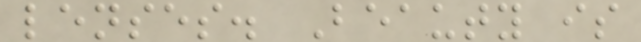lenses. Beauty is
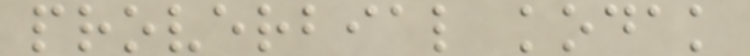proverbial kodak
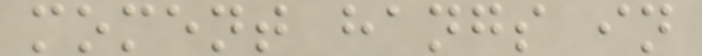moment hangs in
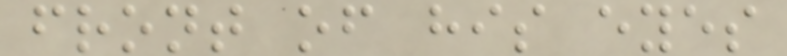front of his eyes
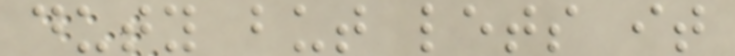duty but lets it
